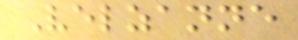Velzanne
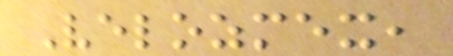Velozmex,
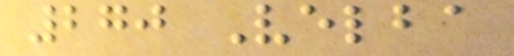270 Velba
